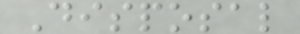Disposal
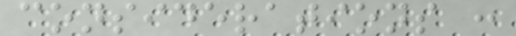considerations :
